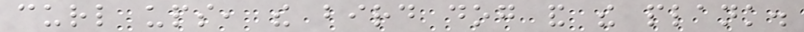curl ups, the bird dog and the plank.
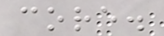core.
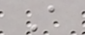A
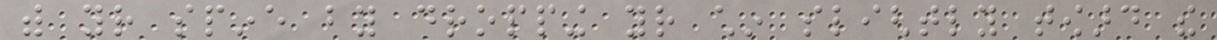with your spine by dropping your chin slightly toward the
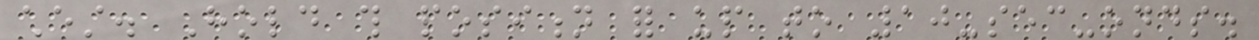chest. Hold this position for up to 10-sec-onds.
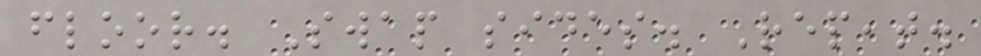floor. Swap sides. Repeat.
